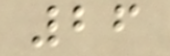26
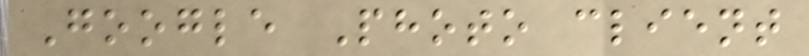Google Photo client
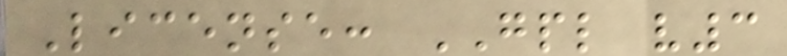License: GPL v3
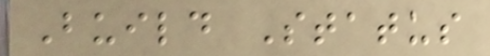Build Status
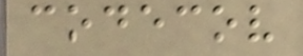codecov
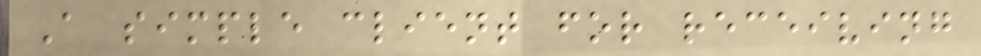A simple client for receiving
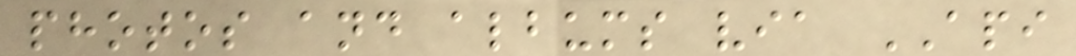photos and albums via API
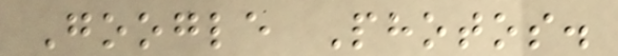Google Photos.
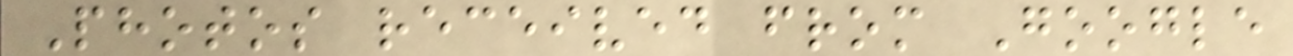Photos received from Google
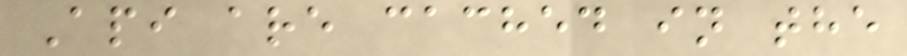Api are cached in the
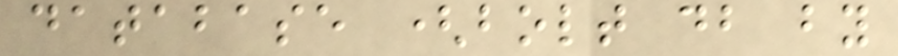database (bolt db by
